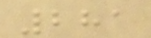281
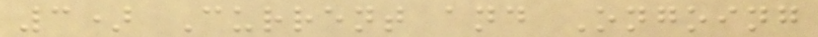3) Current and Ongoing
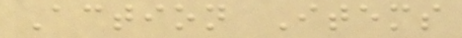Action Items
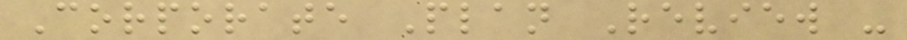Corporate Plan Review -
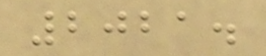2021.
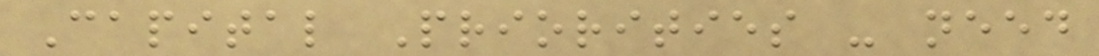Capital Priorities - need
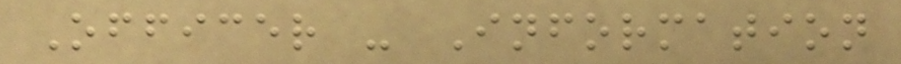Officer - Information
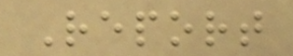Report
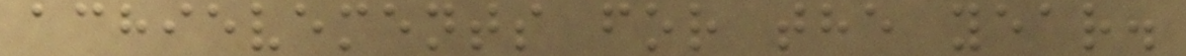achievements for the year.
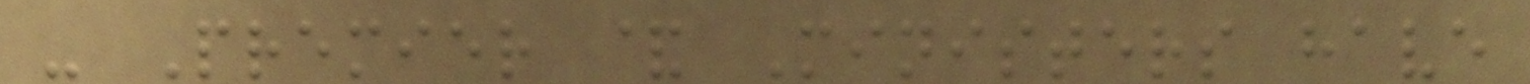- Premier & Ministers have
